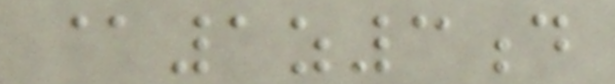@1z3d
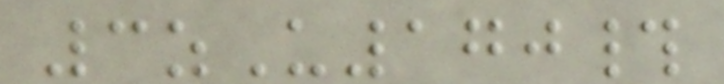3zU170#
